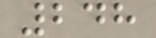248
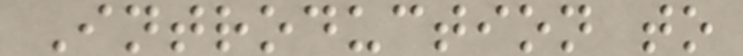Introduction to
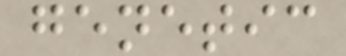genetic
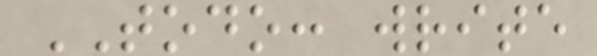TODO: write
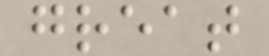great
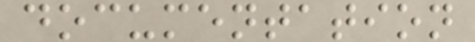documentation
